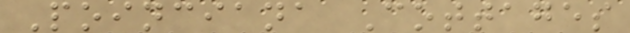Poinciana Cottages
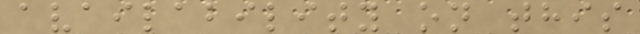availability on this
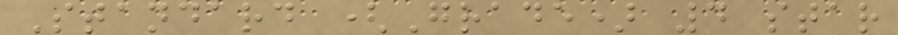Standard (Grade) 4 star
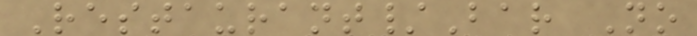Restaurant/Bar No
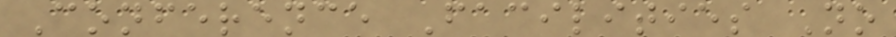Conference Facilities No
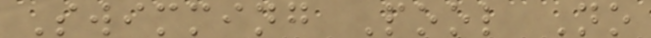Swimming Pool No
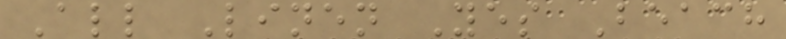All Linen Yes Beach
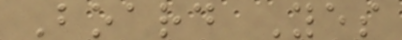Board Yes
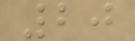20
